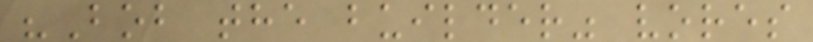"Bob the builder" vores
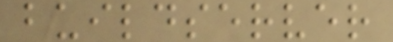buildserver
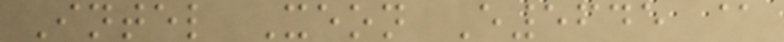Intel Xeon E5645 @
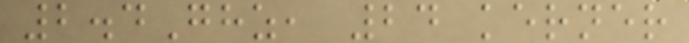2.4Ghz, 24 kerner
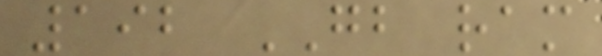192 GB ram
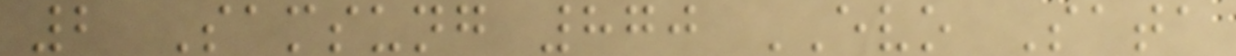2 Samsung 870 EVO Sata
